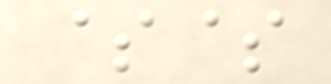$$
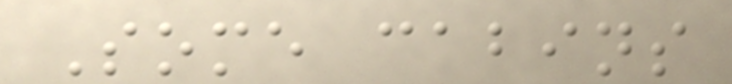Some cabins
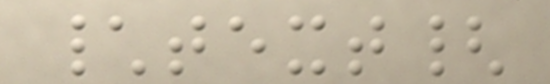\text{
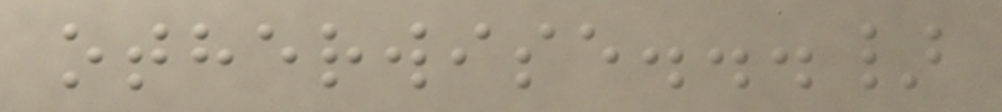otherwise...}
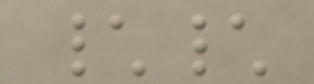\\
